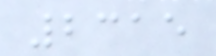2315
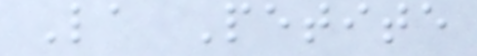La Petite
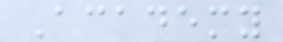Academy
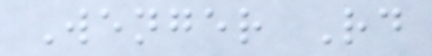Wenger Rd
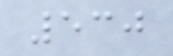530
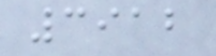3912
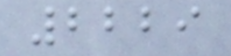2229
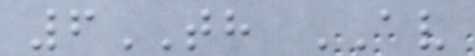6TH AV
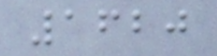1620
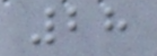28
